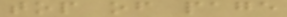top of page
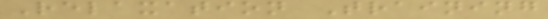Relaxation Training
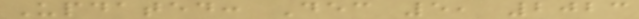Updated: Dec 5, 2023
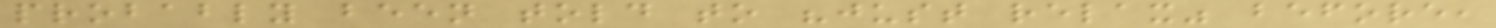probably been told to "just relax" before,
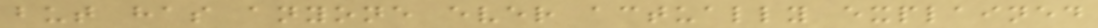but has anyone ever actually explained
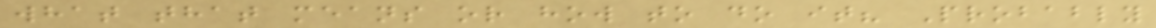what that means or how to do it? Probably
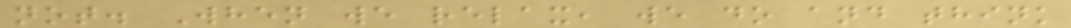not. When we relax, we do and think
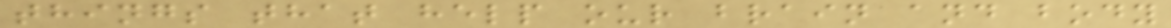things that help our brain and body
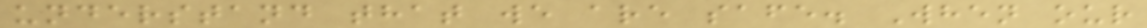understand that we are safe. When our
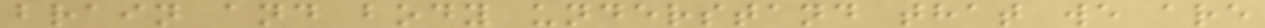brain and body understand that we are
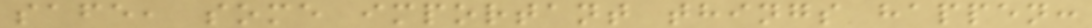safe, some important things happen:
